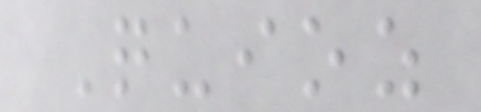Quioz
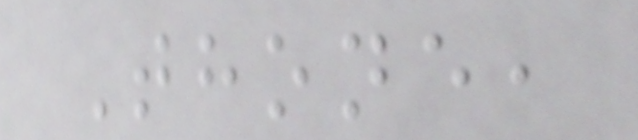Thone,
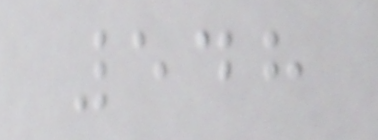548
